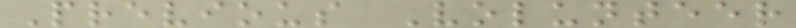Previous Volunteer
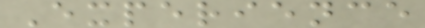Experience
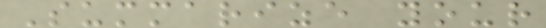Summarize your
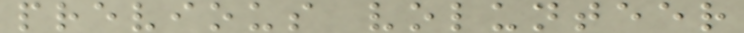previous volunteer
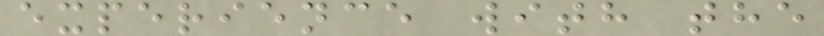experience with the
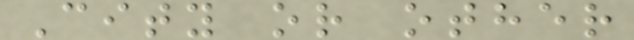City or other
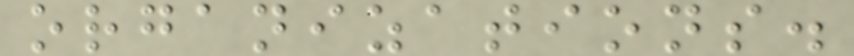organizations.
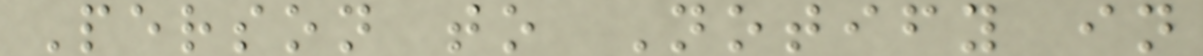Person to Notify in
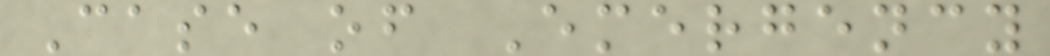Case of Emergency
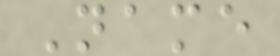Name
